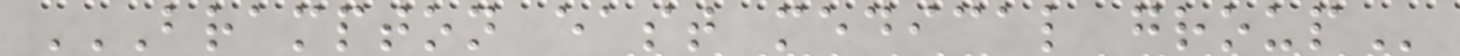BRAMPTON EAST MEDICAL GROUP
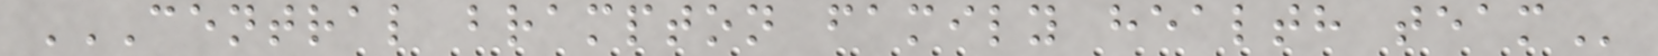CENTRAL BRAMPTON FAMILY HEALTH TEAM
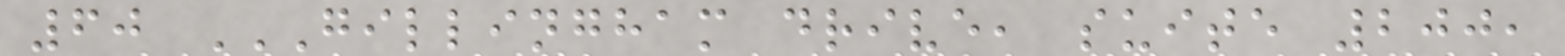60 GILLINGHAM DRIVE, SUITE 200,
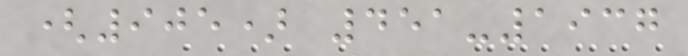(905) 451-1937
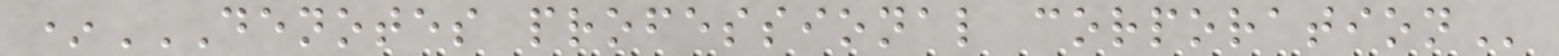*DENOTES PROFESSIONAL CORPORATION
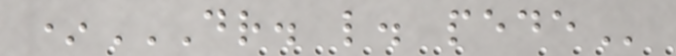*DR. L. PEDE
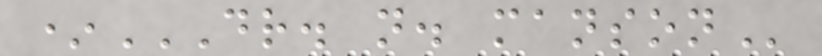*DR. N. MANSON
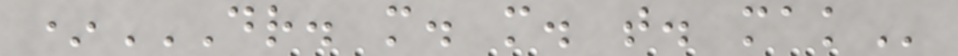*DR. M. M. T. MAK
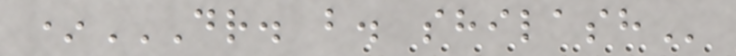*DR. B. SHILASH
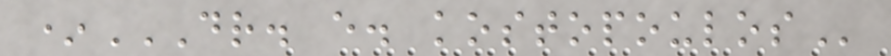*DR. E. KOSTOPOULOS
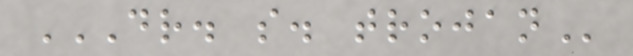DR. S. TROJAN
